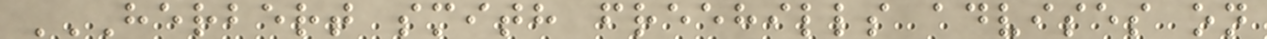HERBERT SMITH FREEHILLS ADVISES ON
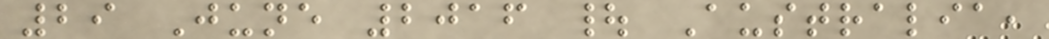29 June 2016 | Australia,
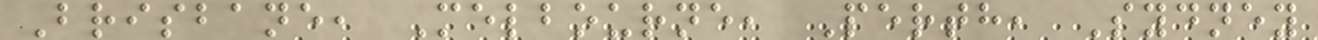Brisbane, Melbourne, Perth, Sydney
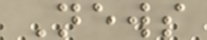News
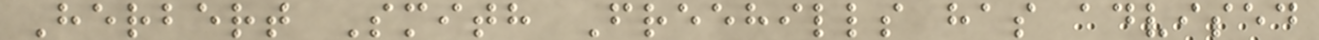Herbert Smith Freehills has advised
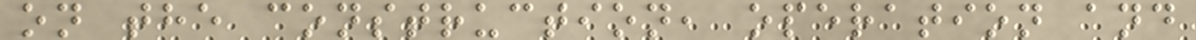on the construction, operation and
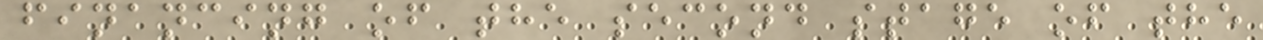financing of the second stage of the
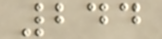244
